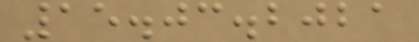15.03.2021
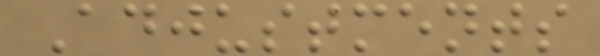Adjustments
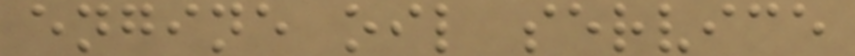engine oil service
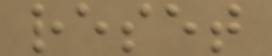reset
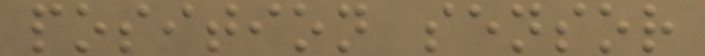position sensor
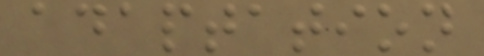adaptation
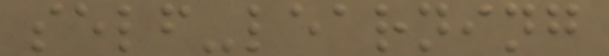self-learning
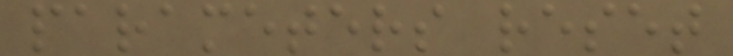parameters reset
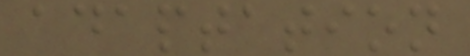adaptation
